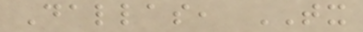Dallas, TX
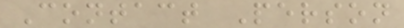Contact Person
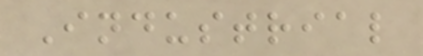Industrial
